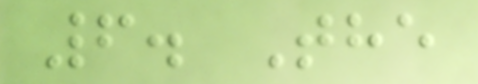6. The
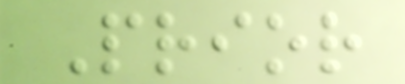Prior
